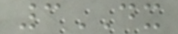3DX
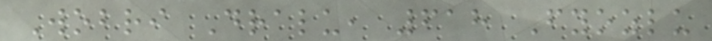Wobri Dralu, 618 Fyozlu
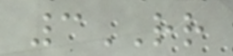3RR
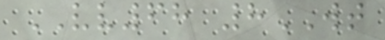VV68 8WT
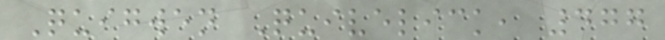Quigwen Quivelick, 477
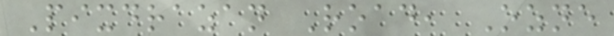Pixdrazan Road, Ozne
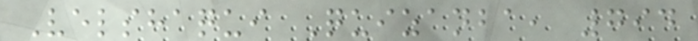Velshaqui Quizanba, 794
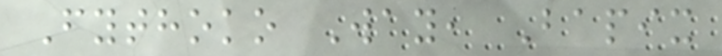Fythoko Way, Bapix
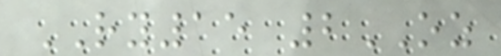RY15 2OZ
